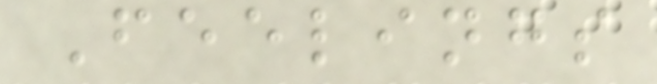Feelings
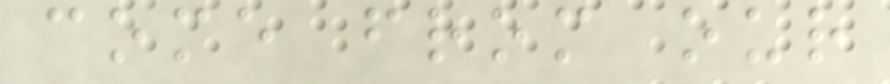come from our
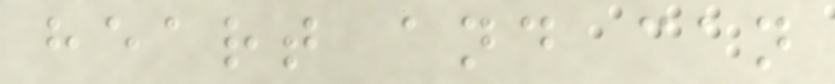heart and can
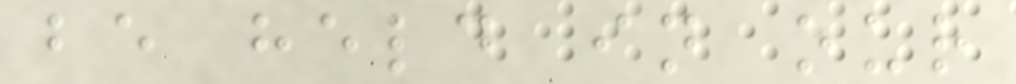be held in our
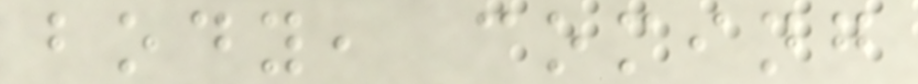body, coming
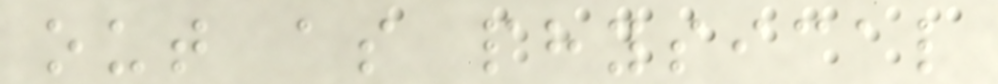out as physical
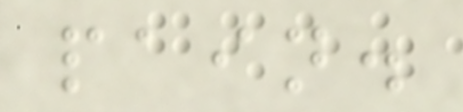pain.
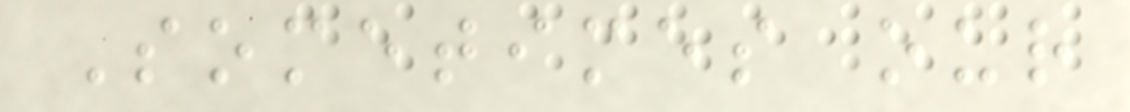Sometimes our
